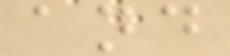and
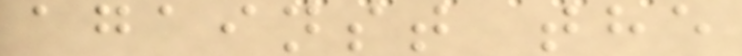against the
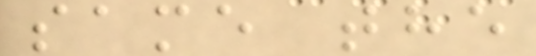same the
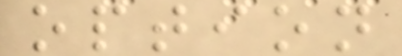option
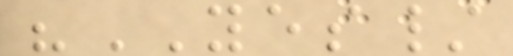"YES/
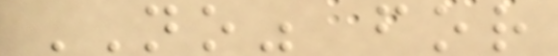NO" for
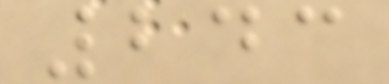243
